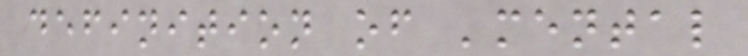definition of 'mental
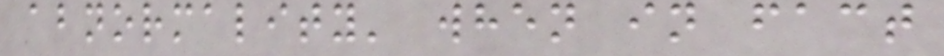abnormality' when in fact
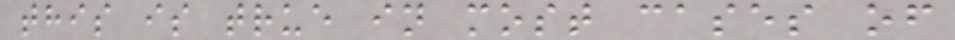this is true in most cases of
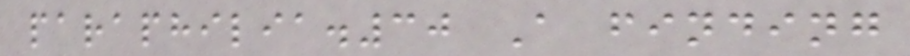paraphilia.30 A finding
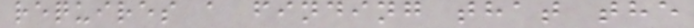requires a finding that the
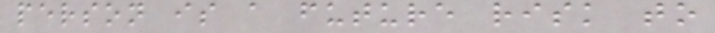person is a future risk to
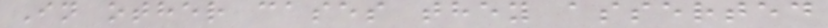In other cases they asserted
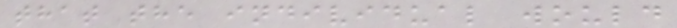that the individual would
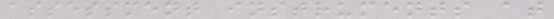assessment instruments at
